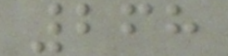268
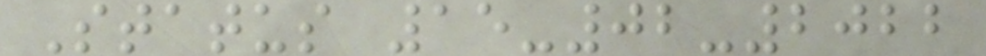Status 15-02-2022
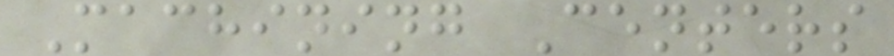Machining Centers
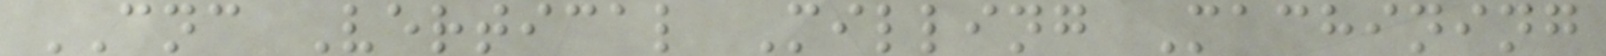CNC Vertical Milling Machining
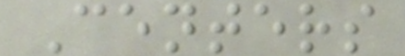Centers
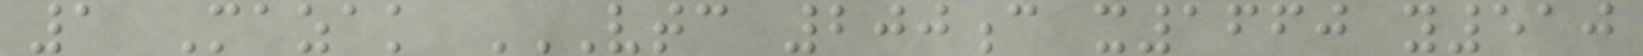1 Mazak VTC 200C X1660 Y510
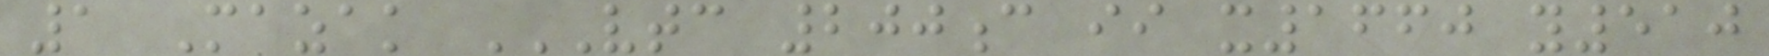1 Mazak VTC 200C II X1660 Y510
